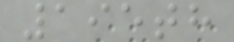195th
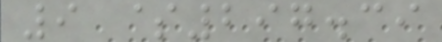9 $297.39
